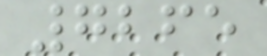7265
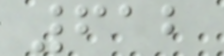612
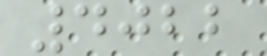4022
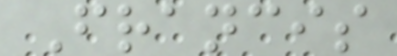Francis
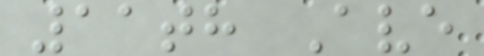11th Ave
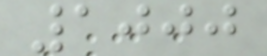1000
